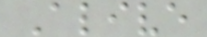Alive
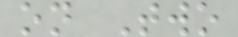on Two
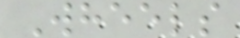Wheels
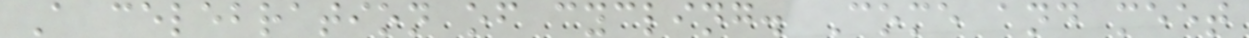A celebration of cycling. Come and meet
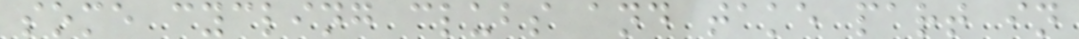some cycling clubs and take part in
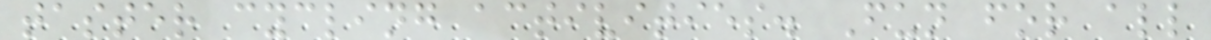taster cycling activities. Fun for all
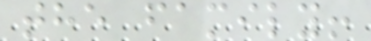the family!
